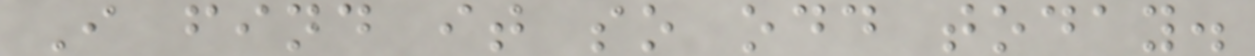I find it so odd today.
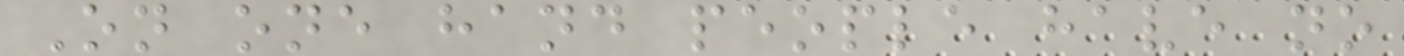On one hand people have no
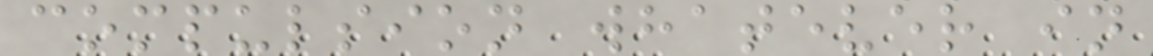compulsion whatever in
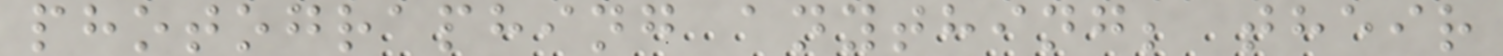photographing anything; their
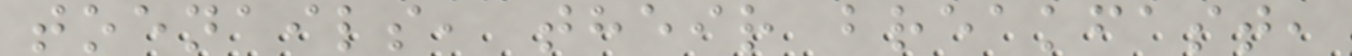toenails, their breakfast,
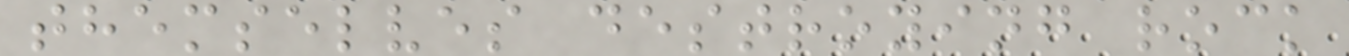themselves destroying rock
